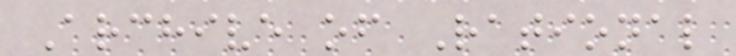Archive of Rational
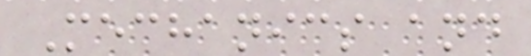Mechanics and
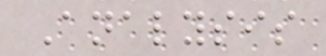Analysis
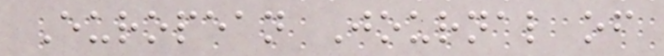European Journal of
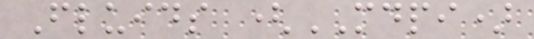Fluids (MDPI)
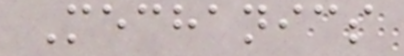Mechanics
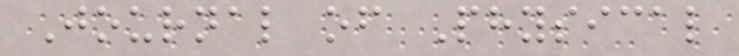Journal of Physical
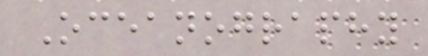Oceanography
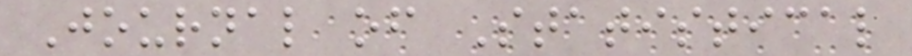Journal of Statistical
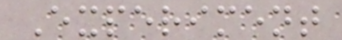Experiment
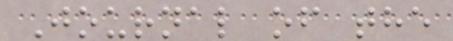Journal of the
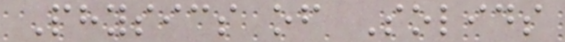Physics of Solids
